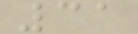31
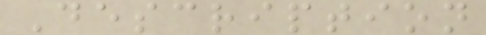Description
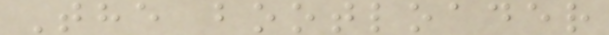The bootloader
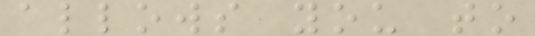allows you to
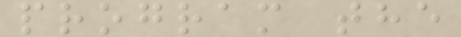program the
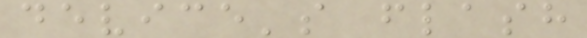device's flash
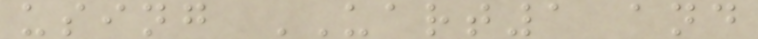using UART1 and
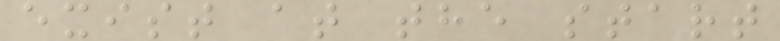exist at the start
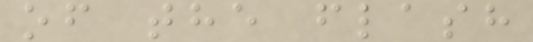of the flash
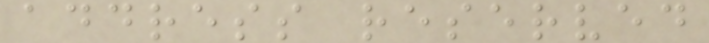address reserved
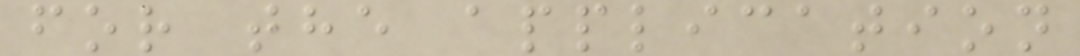for the application
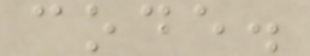code.
